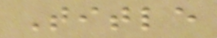Title
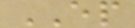EP
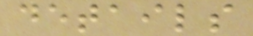details
